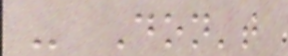- Don't
